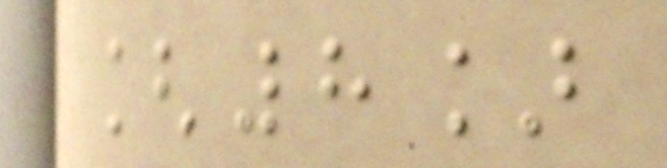[8]
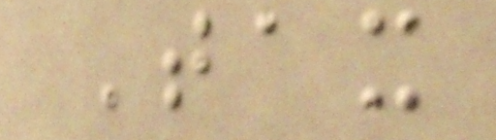Tax
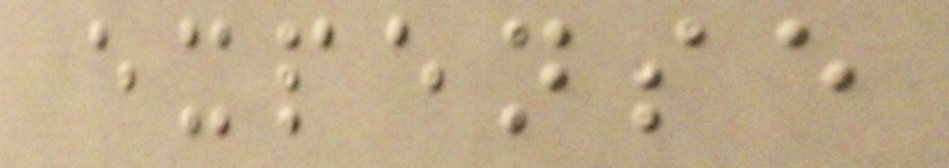expense
